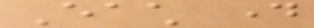Each day
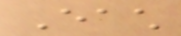Each
